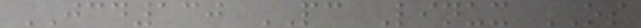JCD130 PC Linux OS
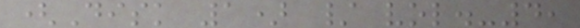(Disk 1) / vol.-4,
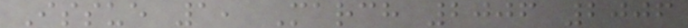Issue 1, March 2006 2006
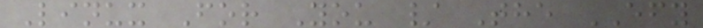Linux For You / The EFY
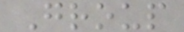Group
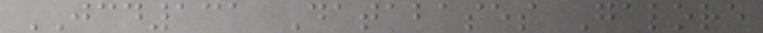JCD131 Databases Galore
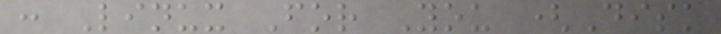: Linux For You (Disk
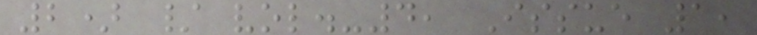2) / vol.-4, Issue 1,
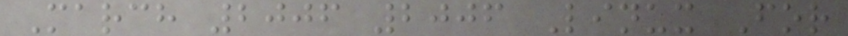March 2006 2006 Linux For
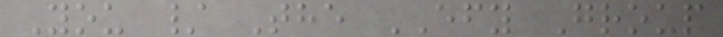You / The EFY Group
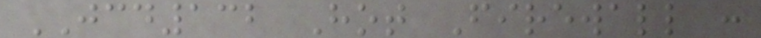JCD132 Hot Firewall :
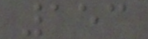153
